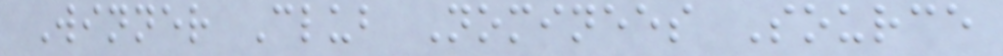Winner Club Nominees Source
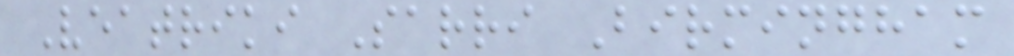Veatriki Sarri Birmingham
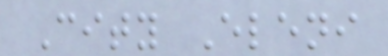City Eleni
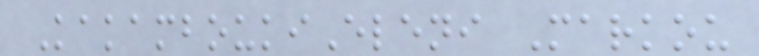KakamboukiEleni Markou
